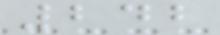242
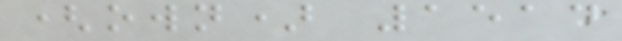(own) 1514
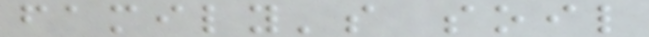family's soil
